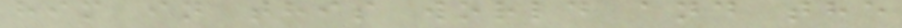him in this world and the
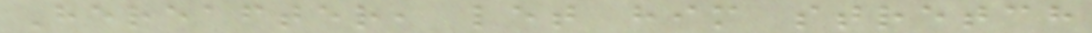Hereafter, let him stretch
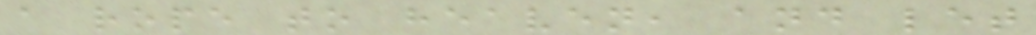a rope to heaven, and let
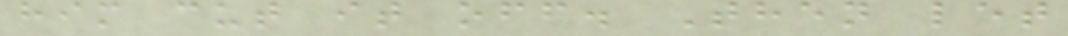him cut it off. Then let
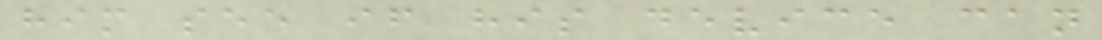him see if his device can
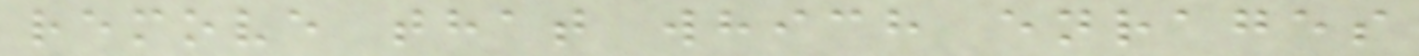remove that which enrages
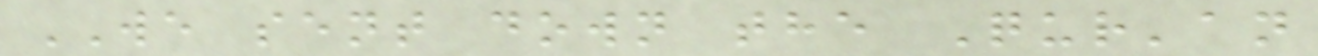WE sent down the Qur'an
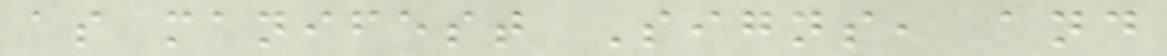as manifest Signs, and
